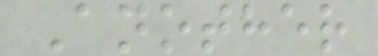Another
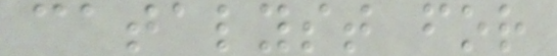catalyst for
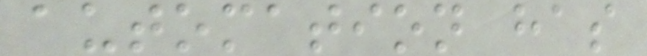automation has
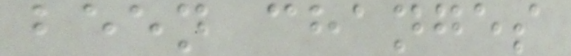been changes
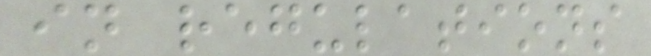in regulations
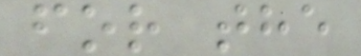for the
